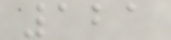121
